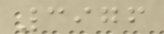3976
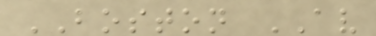BOSTON AV
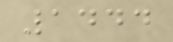1444
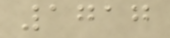1717
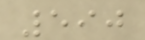590
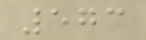573
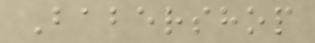Babershop
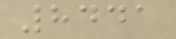8441
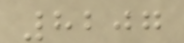8207
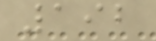192
